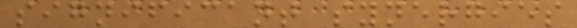significant synergies
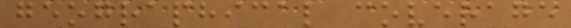geographical coverage
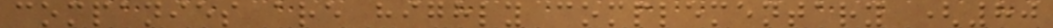companies are highly complementary (80
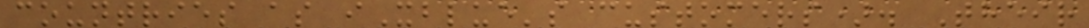countries as iXblue's customers). Their
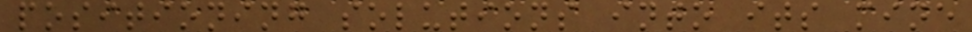positioning solutions into its mine
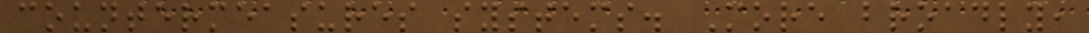countermeasures systems. More broadly,
